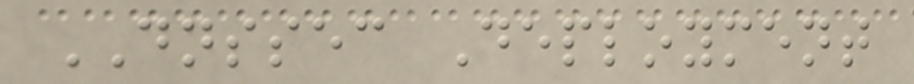DNSSEC Deployment
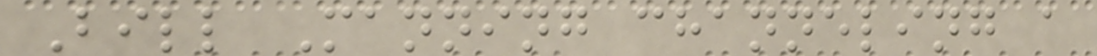Bill Manning channeling a
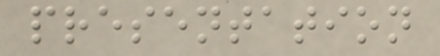presentation
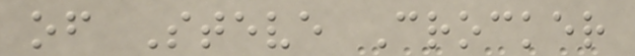of Steve Crocker
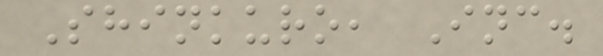Shinkuro, Inc.
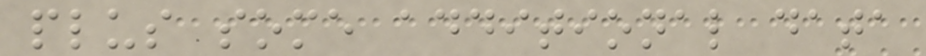plus some additional data
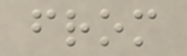from
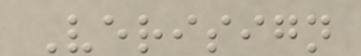Verisign
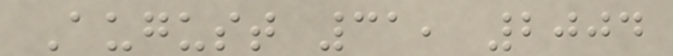August 31, 2004
